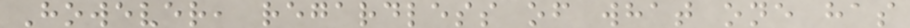However, regardless of what one has
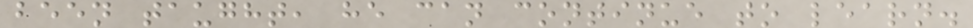been taught, he can continue to learn.
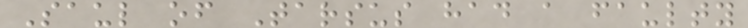Saul of Tarsus had a faulty
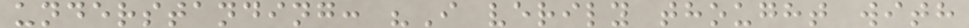understanding: "I verily thought with
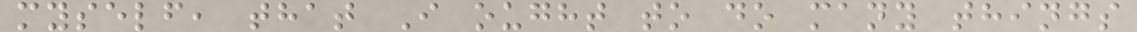myself, that I ought to do many things
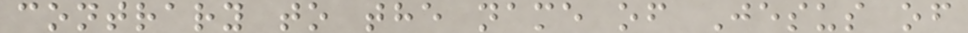contrary to the name of Jesus of
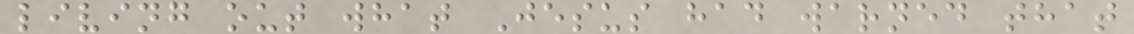living out what Jesus had warned that
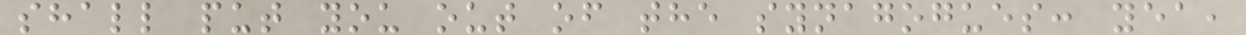shall put you out of the synagogues: yea,
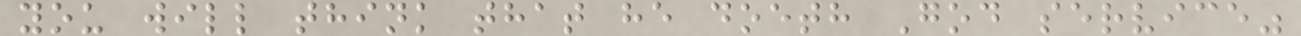you will think that he doeth God service"
